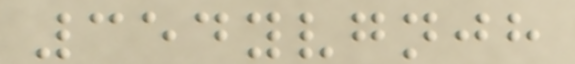354yvgnjh
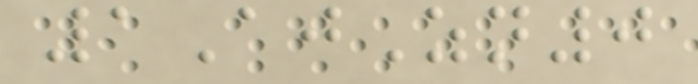1AjZn0
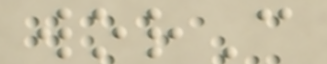worC
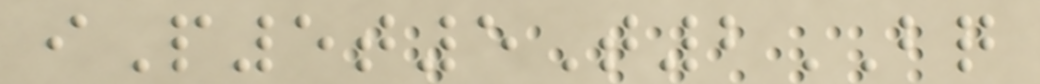iP5t5T2BQ
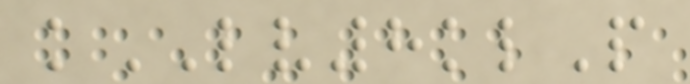kLV8klP
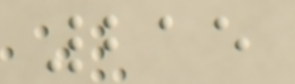215
